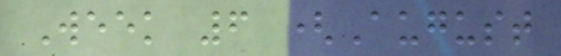Week 6 (August
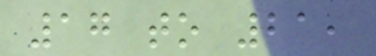17 to 21,
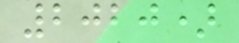2020)
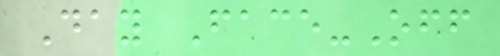Day Face-Off
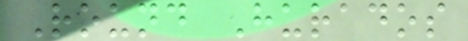Round Hurados
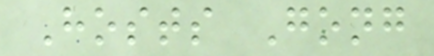Hosts Gong
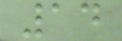14
